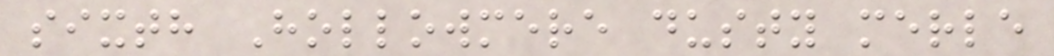sixth Hollowmere dusty merle
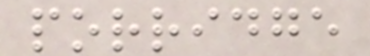porridge
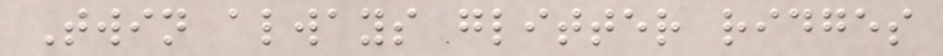Twin always glitter ridges
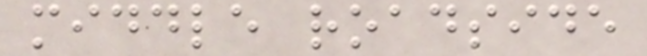middle roadside
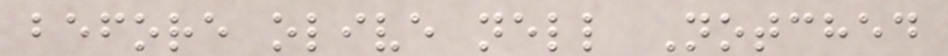before olive nell Notched
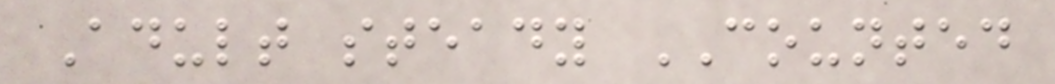Adult steady COUNTED
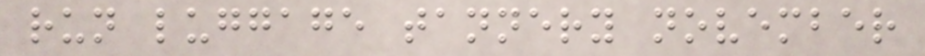run luggage tannery november
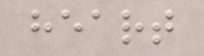heart
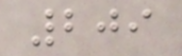209
